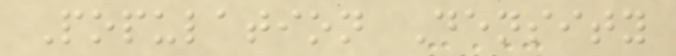Population Density
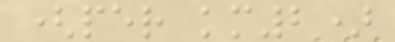(per km2)
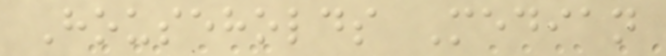Households Median
